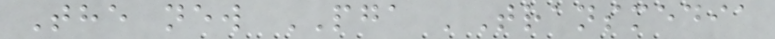The new PGA 'Transmedia
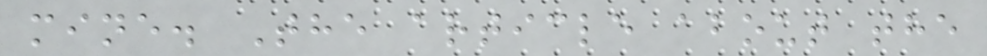mine. The article about the
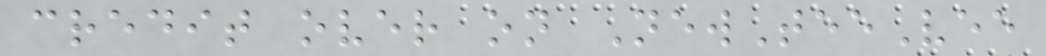credit over on NewTeeVee
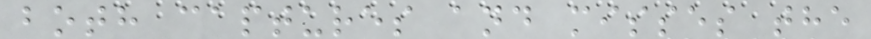both captures and misses the
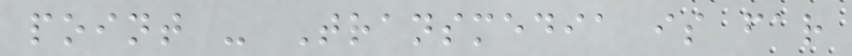point - Transmedia is far
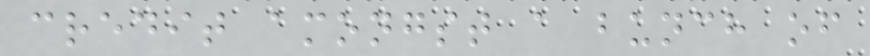credit amongst a bunch of
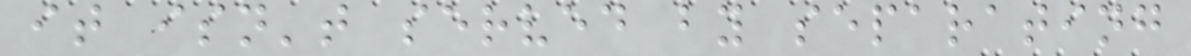it isn't served by separating
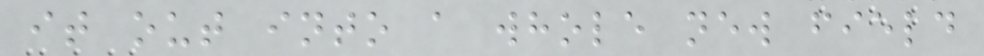it out into a whole new field
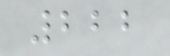222
